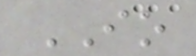IO
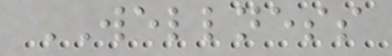WELLNESS
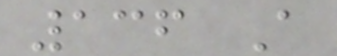136 A
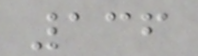136
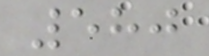580
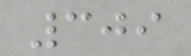309
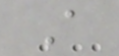A
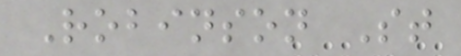Robinson St
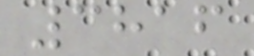3816
